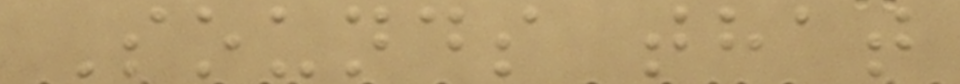Sounds that
